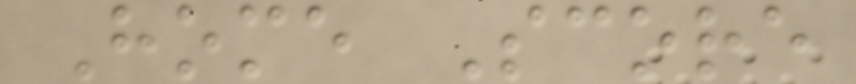Home Score
